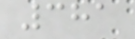381
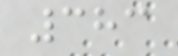383
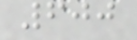600
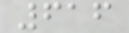616
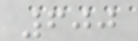600
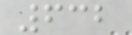632
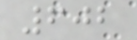602
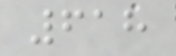618
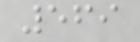569
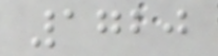1720
